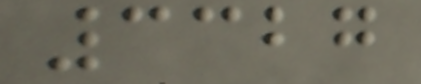3327
